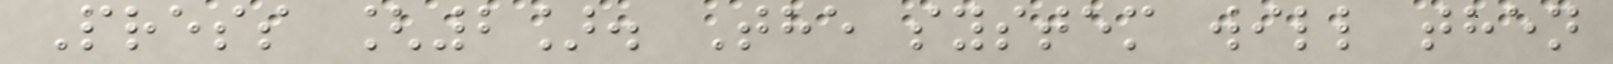Press [2]. The system will then
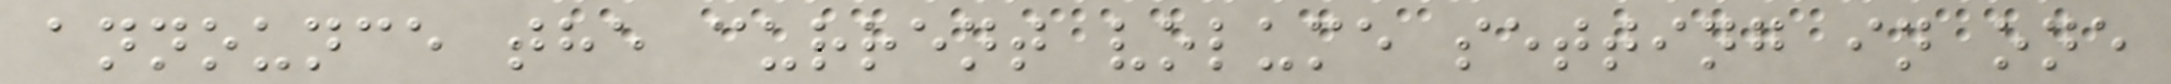announce the current volume setting in one
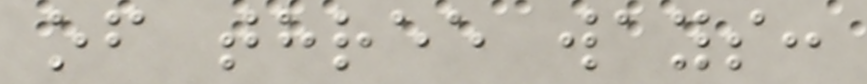of three ways:
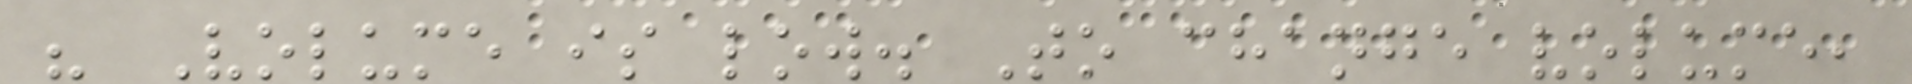" Volume is low. To change volume,
